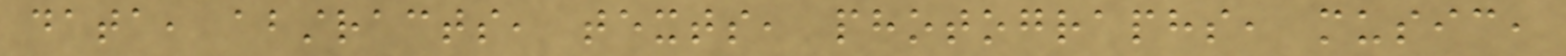data, abstracts, texts, photographs, music,
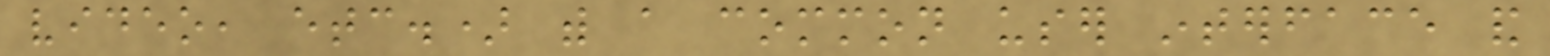video, etc.) with a common user interface and
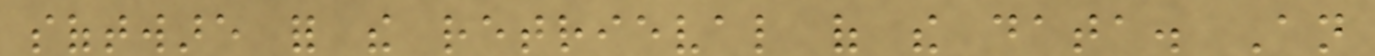software for the retrieval of the data. An
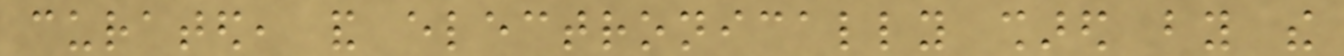curated, and electronically shared by the
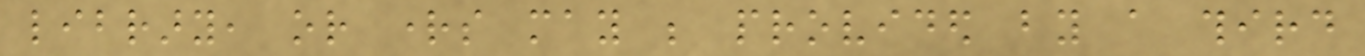library, or rights may be provided by a third
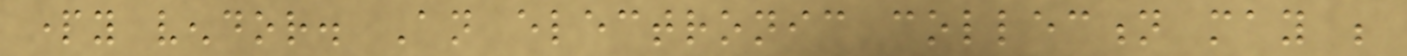party vendor. An electronic collection may be
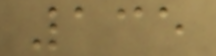135
